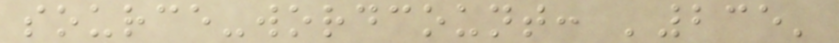source-wordcount: '235'
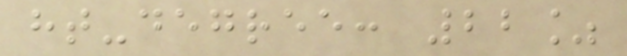ht-degree: 22%
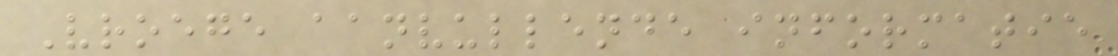Vroege aanvullende informatie
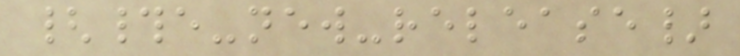{#e-new-release}
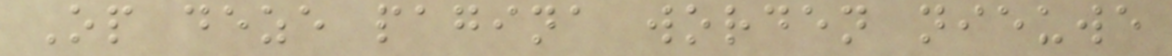Op deze pagina worden nieuwe
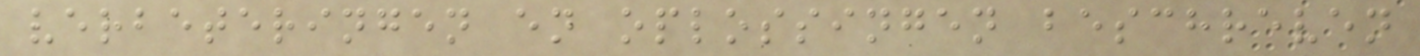verbeteringen en oplossingen beschreven
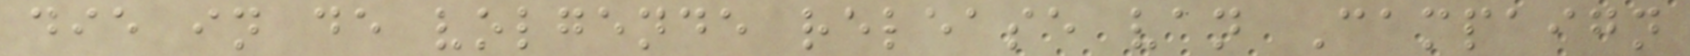die in de volgende release van Campaign
